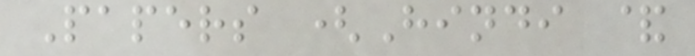Papers (Hindi &
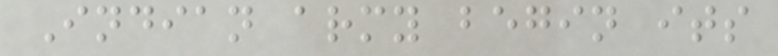Indian army begin its
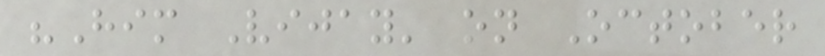"Him Vijay' on October
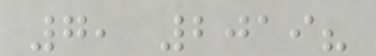7, 2019?
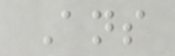Ans
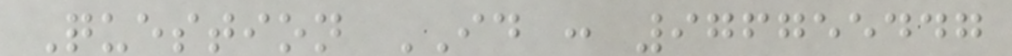Question ID : 976755447
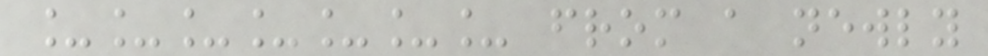_______ from a newly
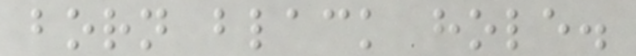born black hole.
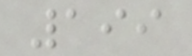199
